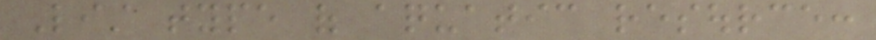List type of aquatic resource:
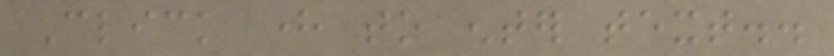Click here to enter text..
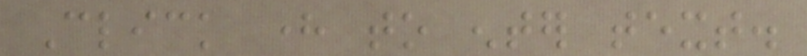Click here to enter text.
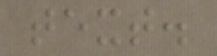text.
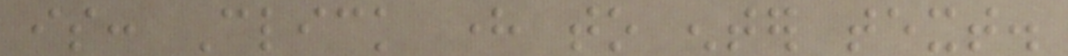is: Click here to enter text.
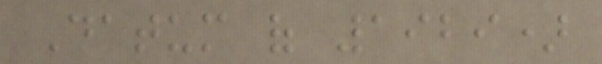Datum of 1929)
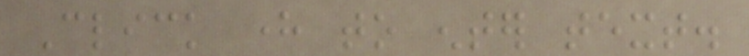Click here to enter text.
